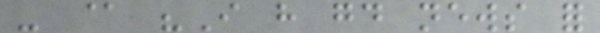- @ "I have good news for
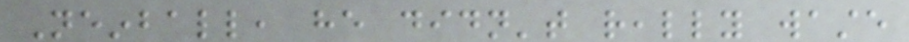Neinball, he didn't really waste
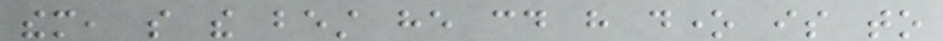them, so the best he could have done is to
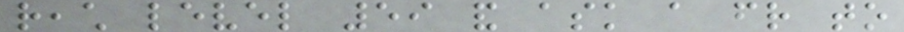reach level 59 and ask a friend to
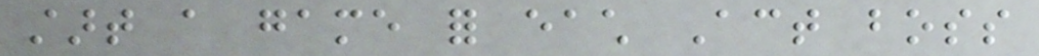start a game for each Act boss
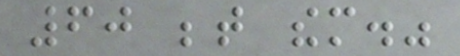60 between them."
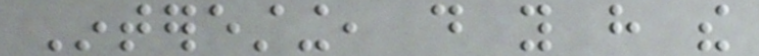Interesting, do you have the
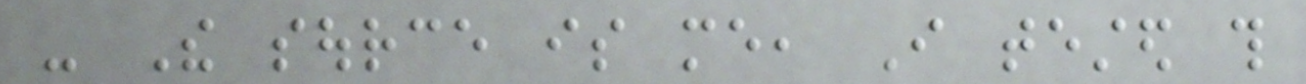- The source is me, I tested this
